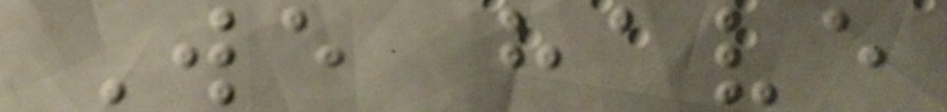We have
